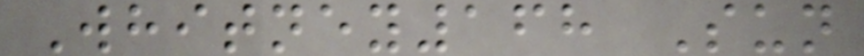Whitney168 Sun
